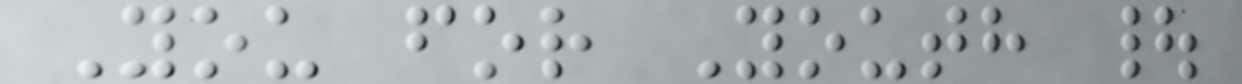You for Youth |
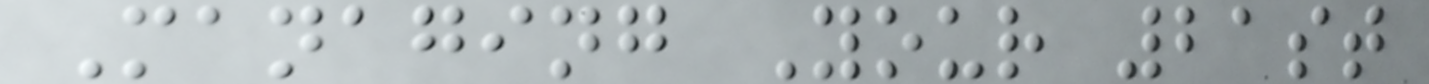Managing Your 21st
